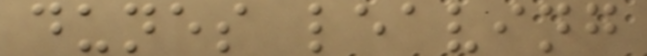dunes leaving
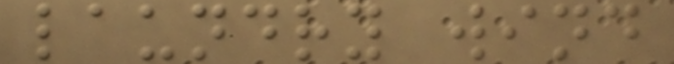laundry wind
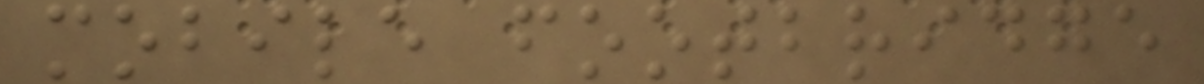mobile footbridge
